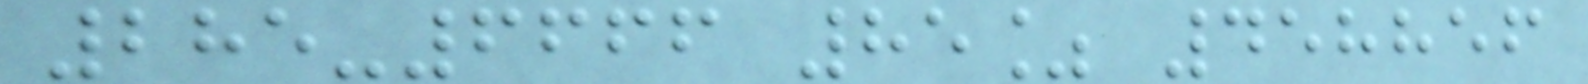285-6666 85% 458856
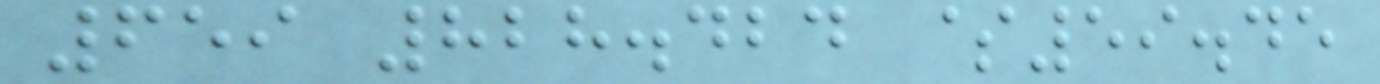659 828.424 $59.45
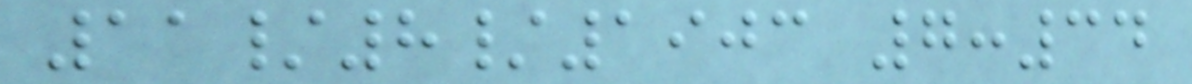11/8/1903 7:34
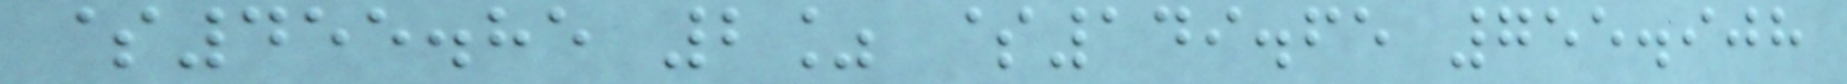$455.85 2% $149.65 755.908
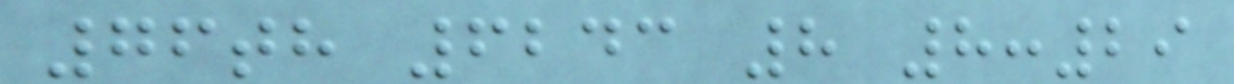76th 6243 8 8:29
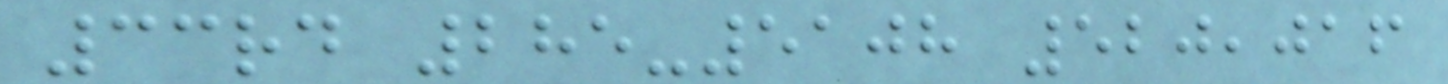33rd 285-5108 520,016
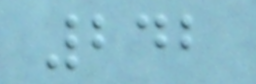242
